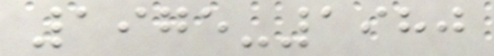1975-1980
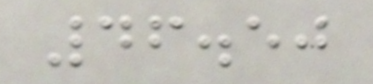46.50
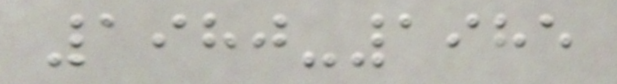1980-1985
